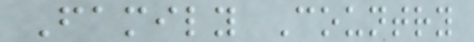Family Country
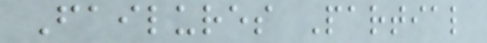Failures Partial
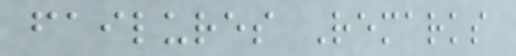failures Remarks
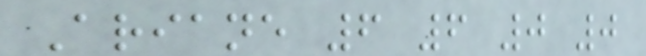Ariane 6 6 0 0
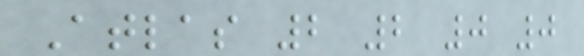Atlas 2 2 0 0
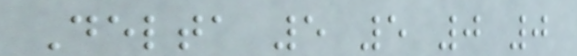Delta 5 5 0 0
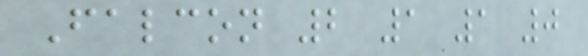Falcon 2 1 1 0
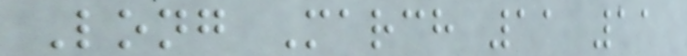Long March 11 11
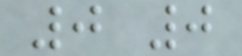0 0
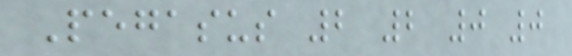Pegasus 2 2 0 0
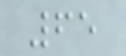65
